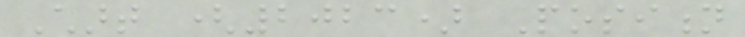Chart (2023) Position
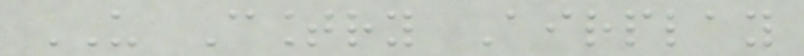US Country Airplay
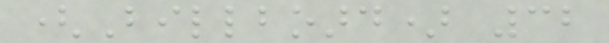(Billboard) 32
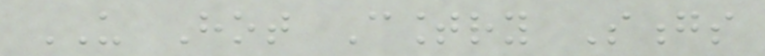US Hot Country Songs
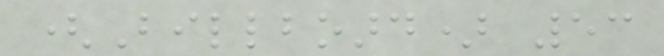(Billboard) 53
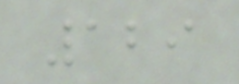129
